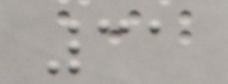31
